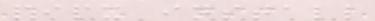pipx install
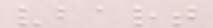vbart
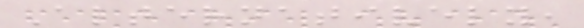Alternatively,
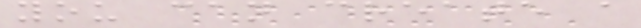you can create a
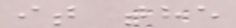it the
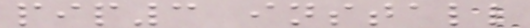pip3 install
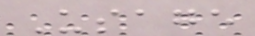Usage
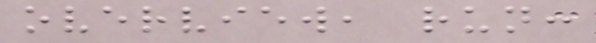overview, run:
